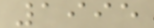1995
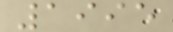1995
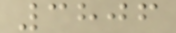3806
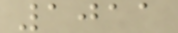1011
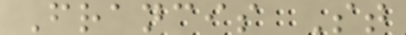Francis St
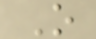O
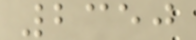2350
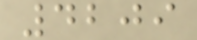4209
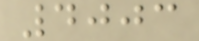4003
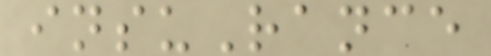insuRance
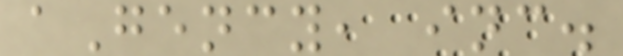aGency, inc.
